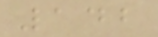142
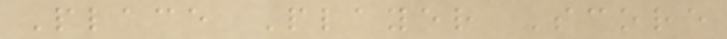Place Player Score
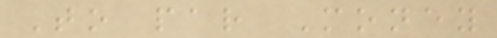To par Money
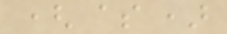($)
